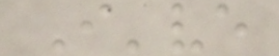I've
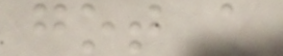got a
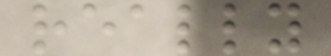really
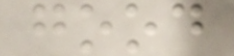good
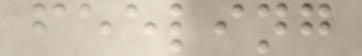feeling
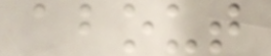about
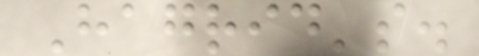Hagrid's.
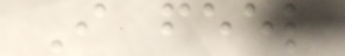I feel
